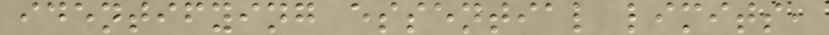identifying essential limits,
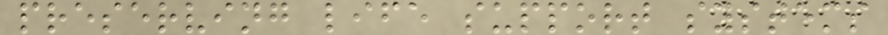preserving life support systems
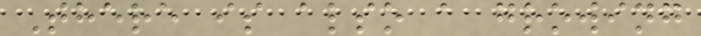There is also a growing
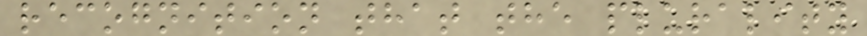recognition that the plurality
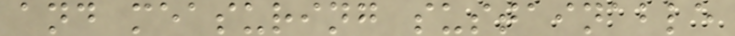and measuring sustainable
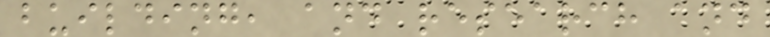building, and research and
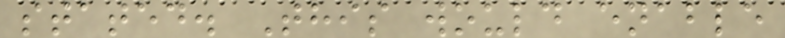stated. This would enable
